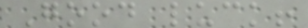Good luck!
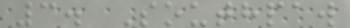3. Southpaw
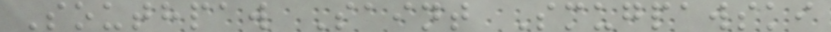Southpaw Saint Smugpawski
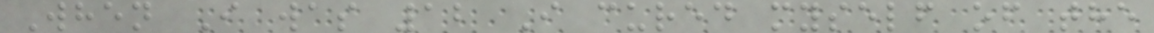When I was 12 I cured myself of the
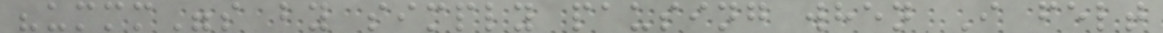"ummm"s by simply pausing when I felt
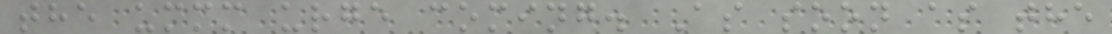the ummm urge coming. As soon as the
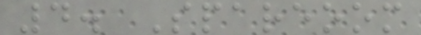4. Spareoom
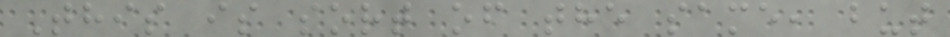This is sort of the same, but
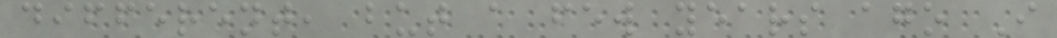different, but a few years ago I
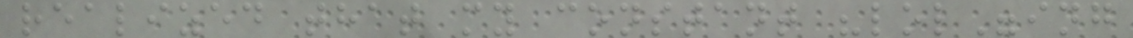realized that my constant "lol"ing
